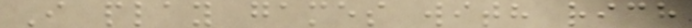I play games with rich
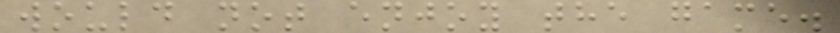would not enjoy the game.
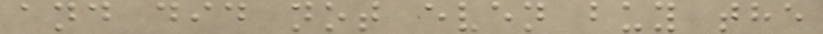and did not even buy the
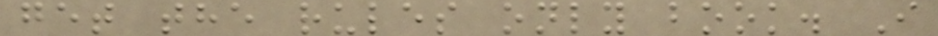get the rules only book. I
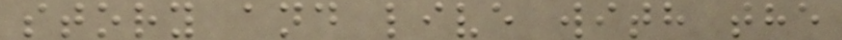story and live with the
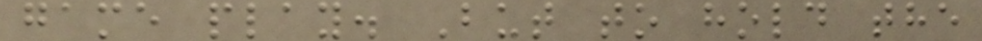game play. But to hold the
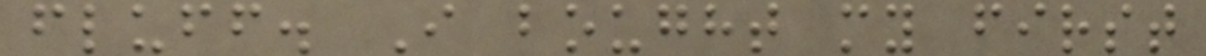fluff. I bought my first
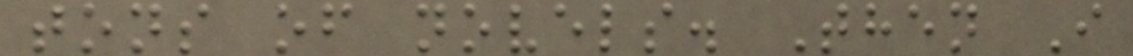tons of novels. Then I
